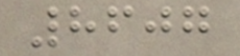8607
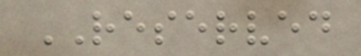RESERVED
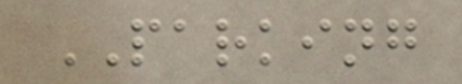PARKING
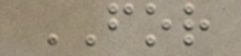FOR
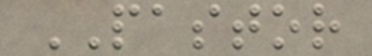PASTOR
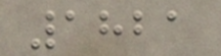1821
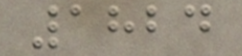1824
